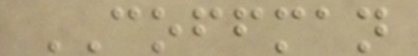COFFMAN
